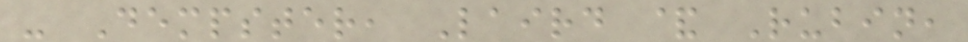- Dempster, Laird & Rubin,
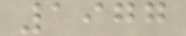1977
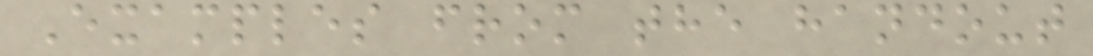Examples from the handout
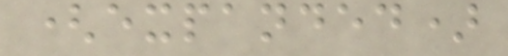(expanded)
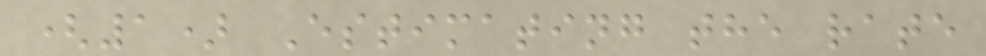(1) Estimating the rate
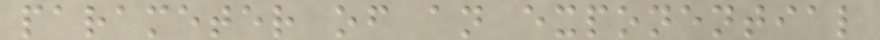parameter of an exponential
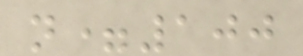n=100
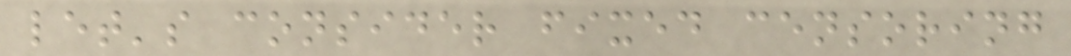let's consider fixed censoring
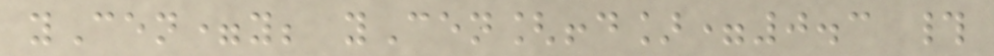yCen=y; yCen[!d]=0.3 #
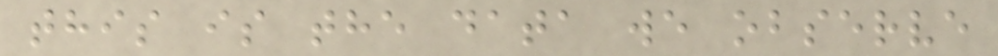this is the data we observe
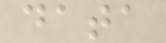data
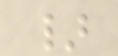}
